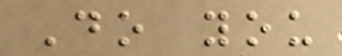Do you
